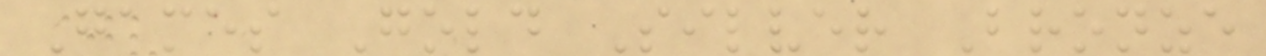Games Gold Silver Bronze
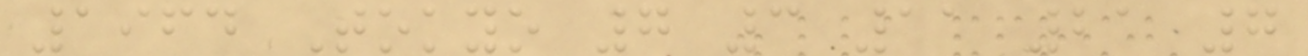1964 Tokyo 7 3 11 21 7
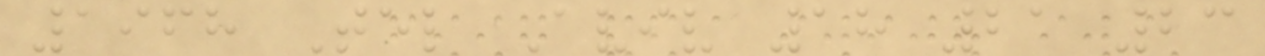1968 Tel Aviv 18 21 23
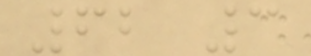62 3
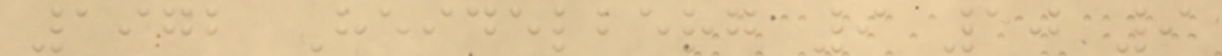1972 Heidelberg 9 10 9
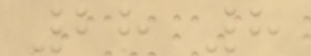28 8
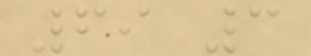69 3
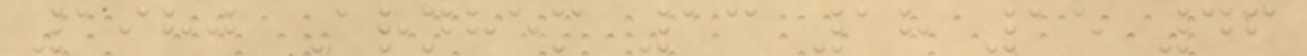1980 Arnhem 13 18 15 46
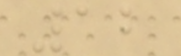12
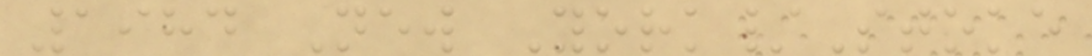1984 New York/Stoke
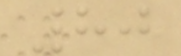80
